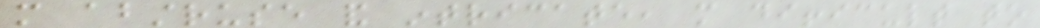more abstruse and intricate, more difficult to
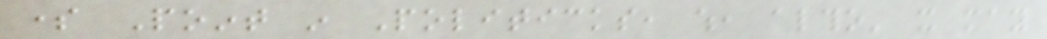some Point in Politicks, which, altho' it may
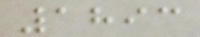1893
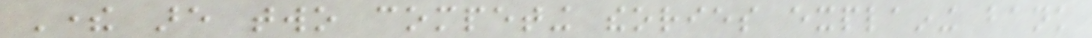There are two competing theories explaining bank
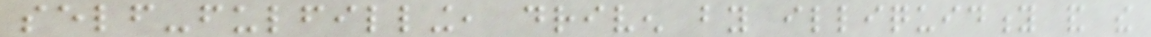self-fulfilling, driven by illiquidity and the
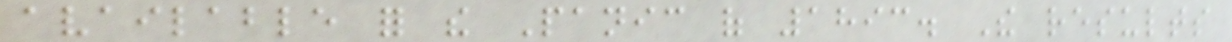available for the Panic of 1893. The results
